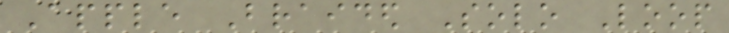Apple Braided Solo Loop
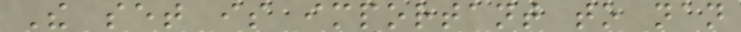The set is important to nan
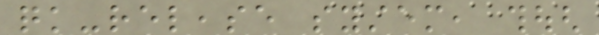quick-release system, though
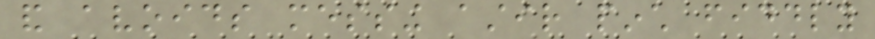and avoids messing astir pinch fiddly
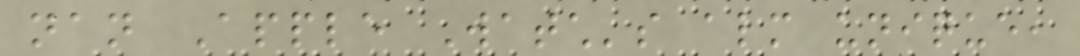nan Apple Watch's almost unique,
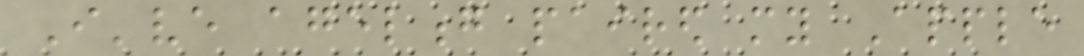I've agelong paired my Apple
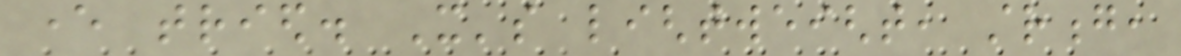ever tried. It's lightweight, strong,
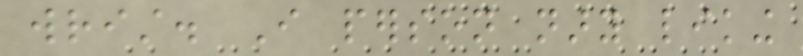wrist. I person nary liking
